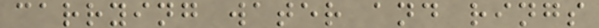carrying water and rings
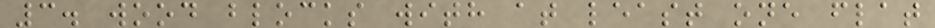3. wood blocks with at least one flat
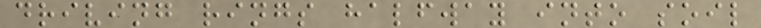driving rings halfway into soil
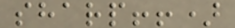sharp!!)
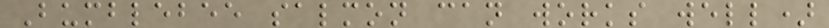Bumblebee salmon can works well)
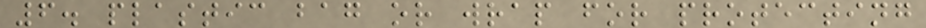6. plastic bag or wrap for protecting
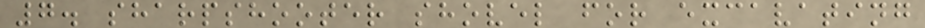7. sharpshooter shovel for excavating
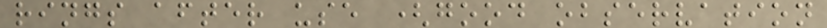rings after use (good observation
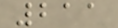211
